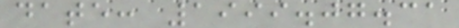date: 1999.07.31
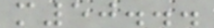m50...
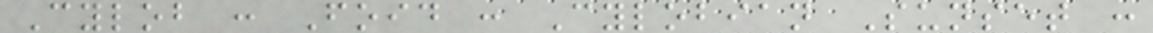Cylob : Foid : Cylobian Sunset :
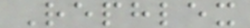Rephlex
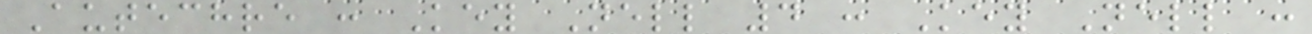Autechre : Key Nell 4 : Key Nell :
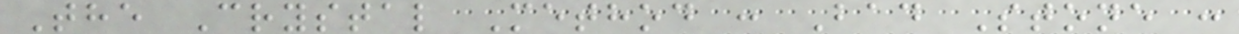The Crystal Method : Bad Stone :
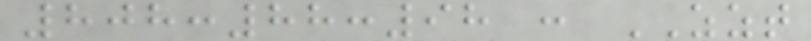808:88:98 : ZZT
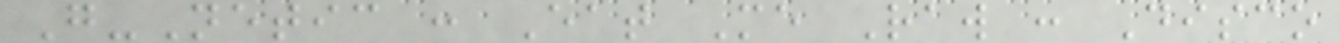G-Netic : Eat Me Raw : Disco
